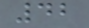42
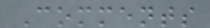Comments
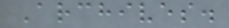Archives.
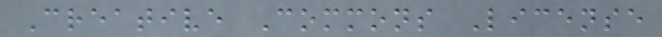Creative Commons License
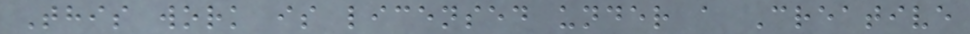This work is licensed under a Creative
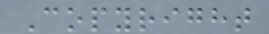Copyright
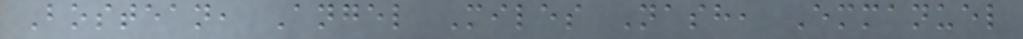Bostean, Angel Miles Nash, Emmanuel
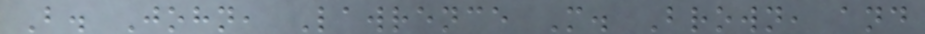B. John, Lawrence M. Brown, and
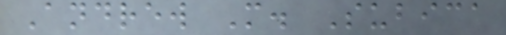Andrew M. Subica
